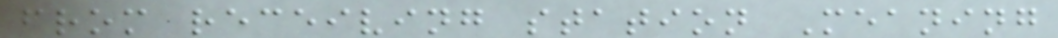from receiving station Meaning
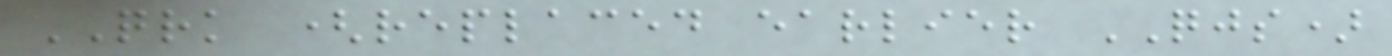QRK (replaced earlier QJS)
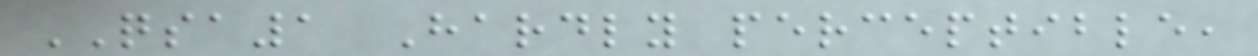QSA1 Hardly perceptible,
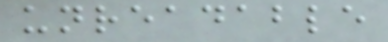unreadable
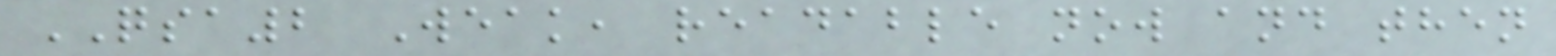QSA2 Weak, readable now and then
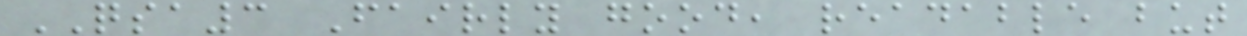QSA3 Fairly good, readable but
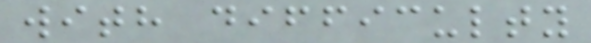with difficulty
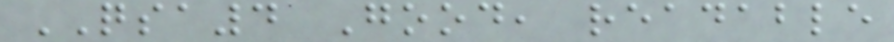QSA4 Good, readable
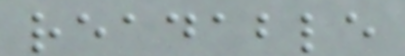readable
